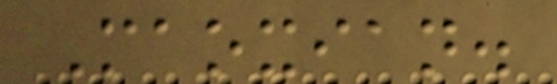Maoxian.
